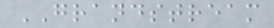GRANDSTREAM
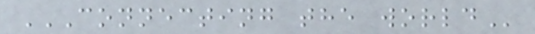CONNECTING THE WORLD
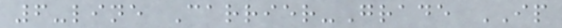6-line Carrier-Grade IP
